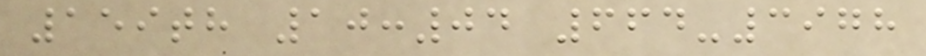159th 10:04 664-3978
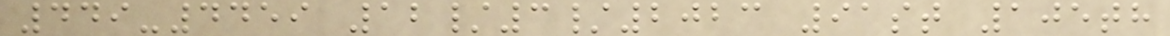449-4459 12/3/2023 91st 105th
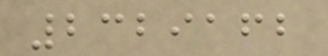2329162
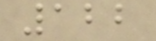122
